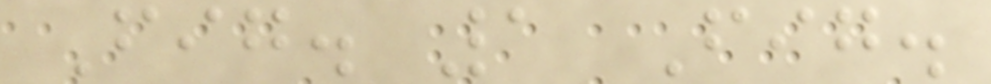Fig. 1 Fig.
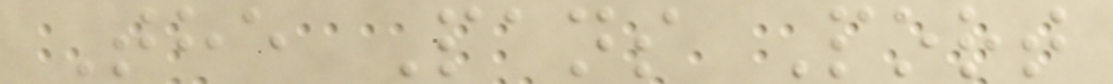The Pans Port
